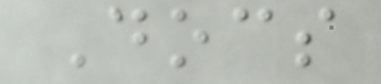Docs
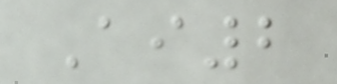Ai2
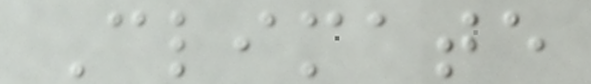Climate
